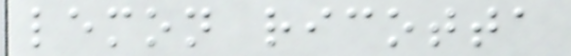lemon ricotta
